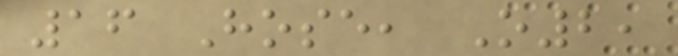16 Hose, O2,
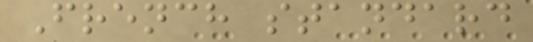French standard
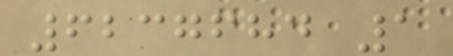6237684 1
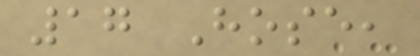17 Hose,
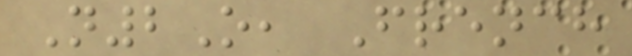N2O, French
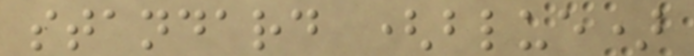standard (blue)
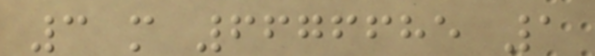3 m 6676685 1
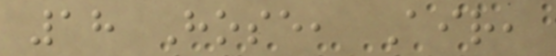18 Hose, Air,
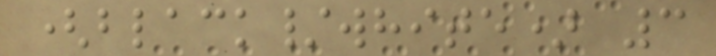(black/white) 3
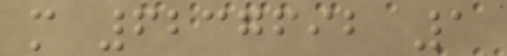m 6237692 1
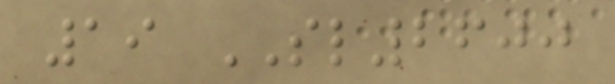19 SL2600
